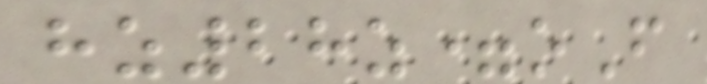hz28z=oF
